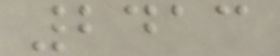2413
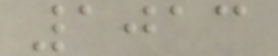1013
